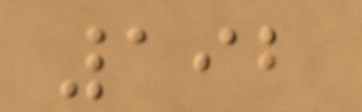192
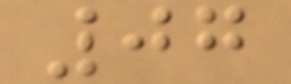07
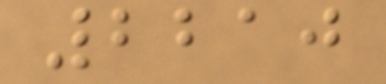2210
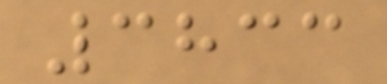3833
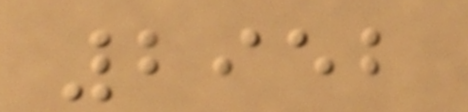2952
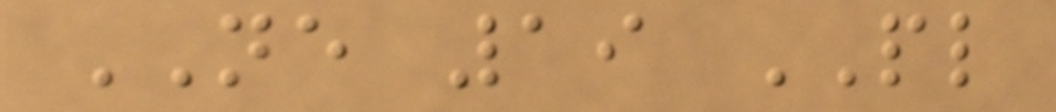NE 19 PL
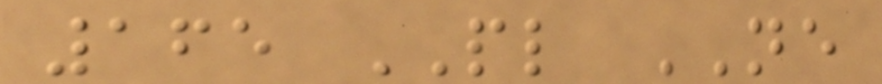165 PL NE
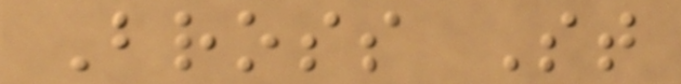Bross St
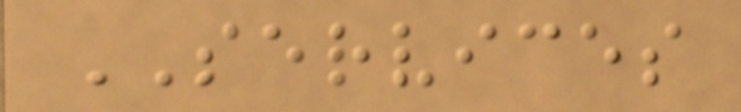SERVICES
